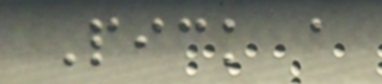Pick a
